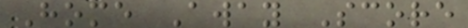Home Away Score
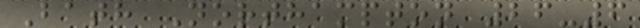Bath Northampton 26-6
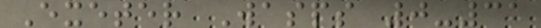Exeter Wasps 0-31
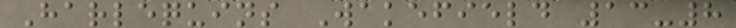Harlequins Wakefield 13-8
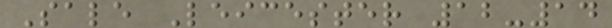Sale Leicester 12-14
